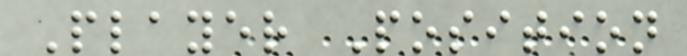Player Position
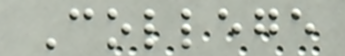College
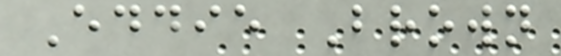Eddie Brown
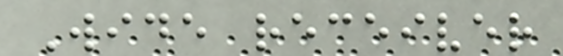Wide receiver
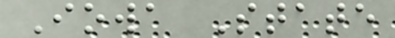Iowa State
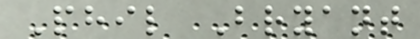Phil Bryant
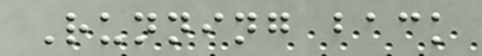Running back
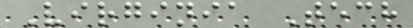Virginia Tech
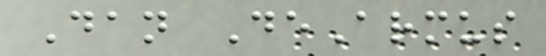Dan DeArmus
